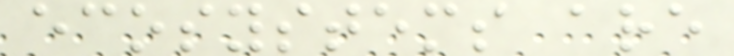ecosystems are
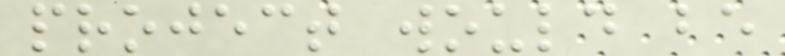project would be
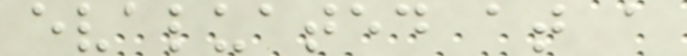evaluated at a
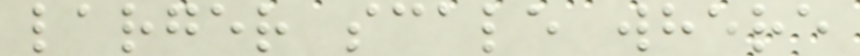larger scale where
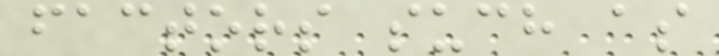factors such as
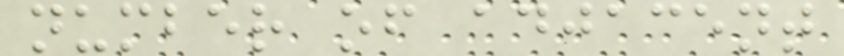number of adjacent
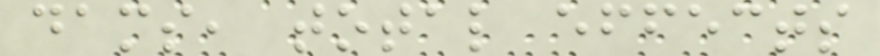dams, total effects
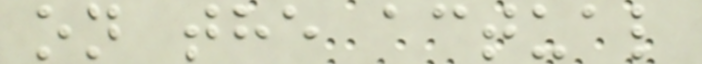on the actual
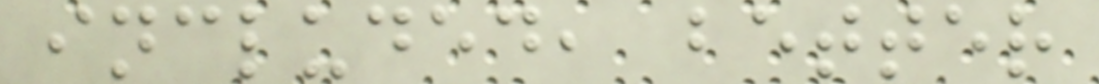included, better
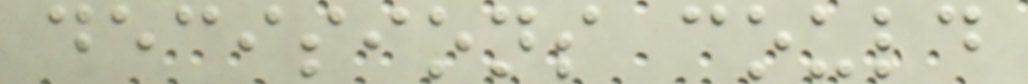decisions could
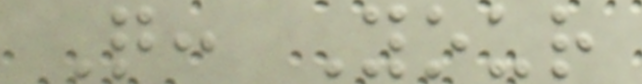Q: Your
